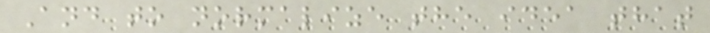And to normalize the idea that
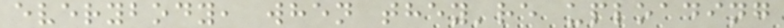everybody, when they're uploading
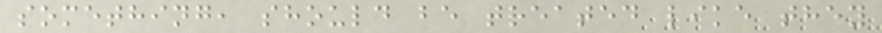something, should be treated like they
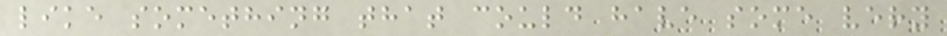like something that could have some very
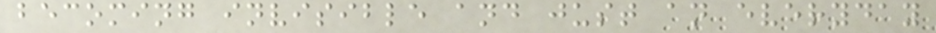becoming invisible and just an everyday
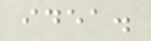idea.
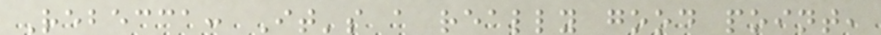Rebecca: It's a really good point,
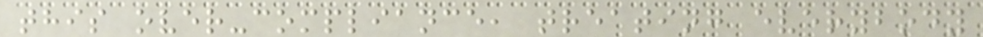this over-compliance, treating everybody
